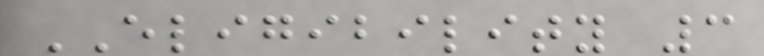ELIGIBILITY 3
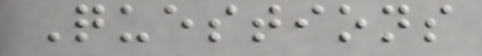Questions
